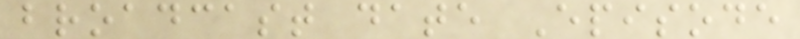broadcast date Episode
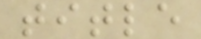title
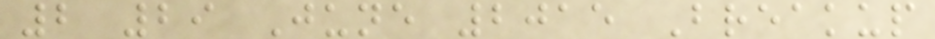2 29 June 2015 Breakup
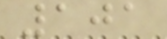101
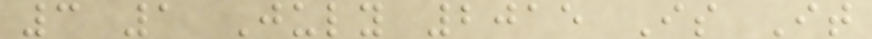3 1 July 2015 Is It
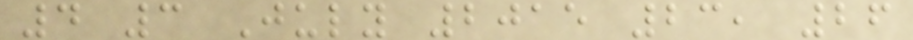4 3 July 2015 23, 26
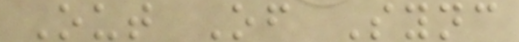Out Of Sync
